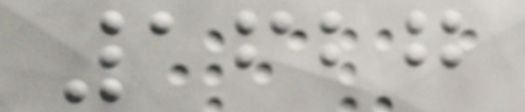1627
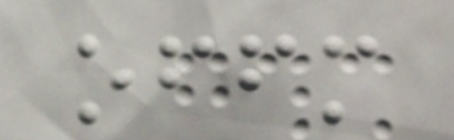offm
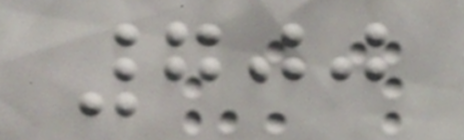700
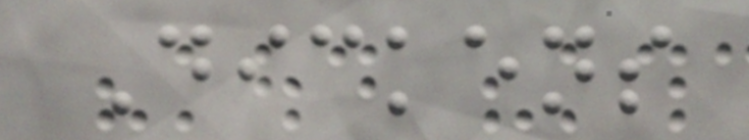Dickens
